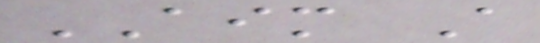AIM A
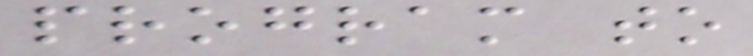program to
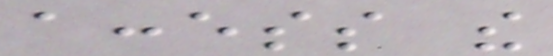access the
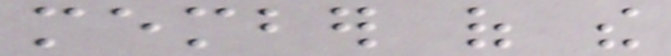member of the
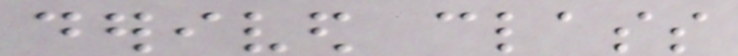derived class
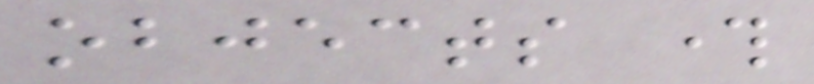objects through
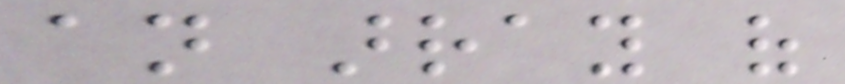an array of
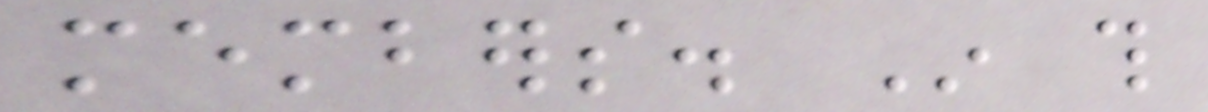members. In this
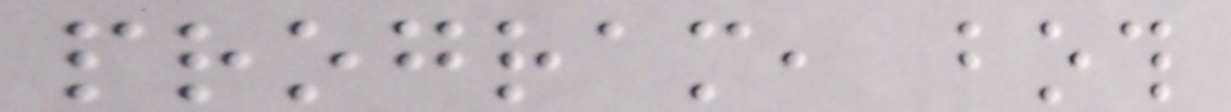program, both
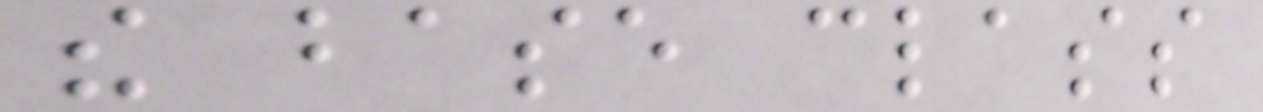the base class
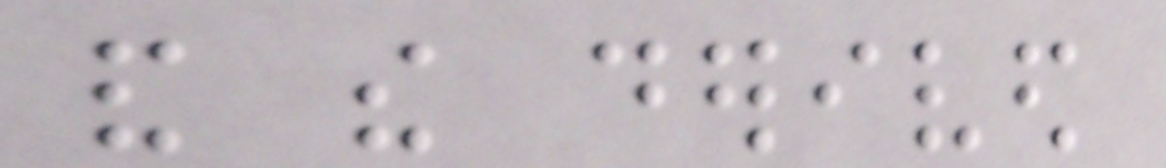and the derived
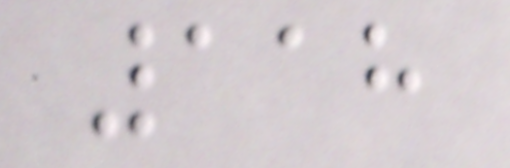118
